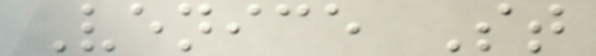Venice St
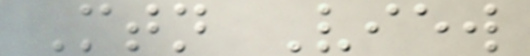Mtn View
